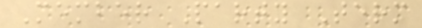Member Party Term
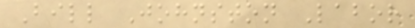Bill Johnston Labor
